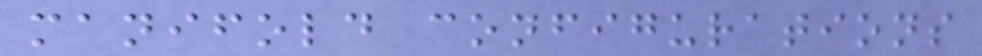manifold configurations
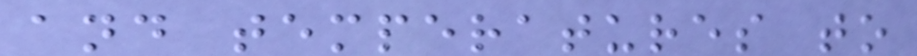and temperatures to
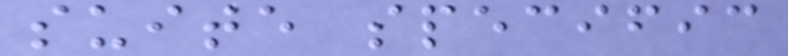suite specific
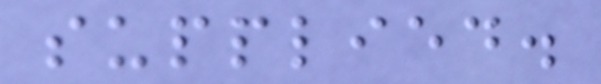supplied.
